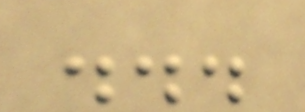...
